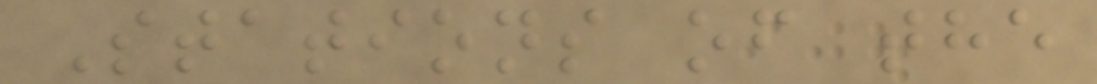Stations of the
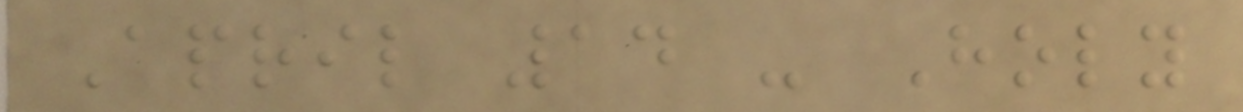April 14 - Holy
